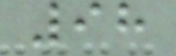98
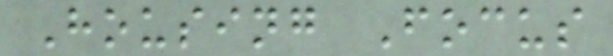Housing Focus
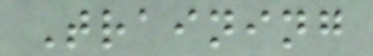Training
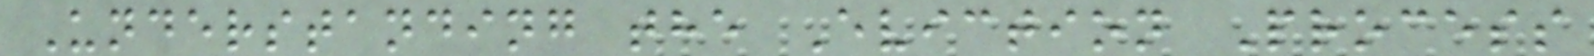Understanding the Eviction Process
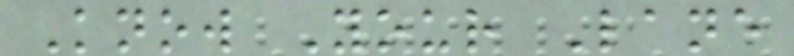Know Your Lane
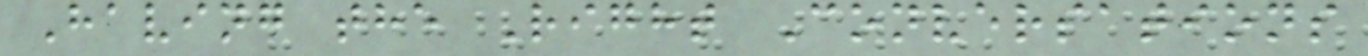Having the Right Conversations
